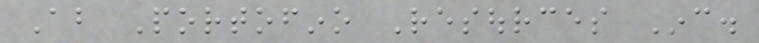About Portofino Resources Inc.
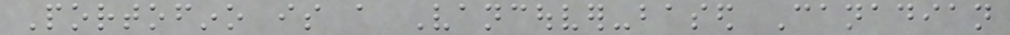Portofino is a Vancouver-based Canadian
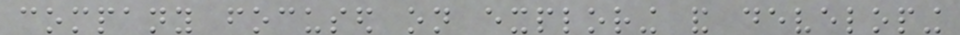company focused on exploring and developing
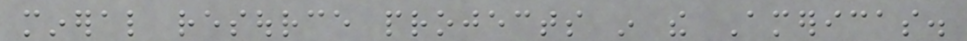mineral resource projects in the Americas.
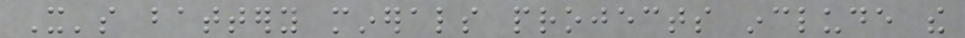It's battery minerals projects include the
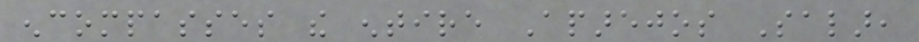encompasses the entire Aparejos Salar,
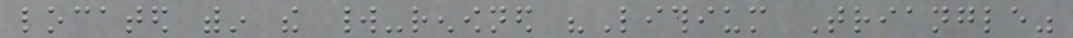located within the world-renowned "Lithium Triangle"
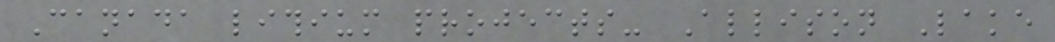Canada lithium projects- Allison Lake
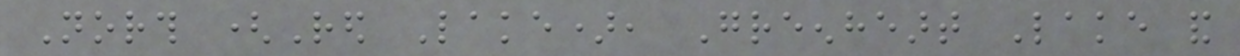North (Red Lake), Greenheart Lake and
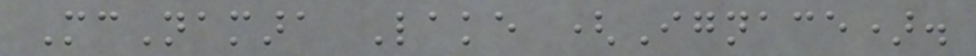McNamara Lake (Ignace).
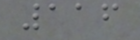116
